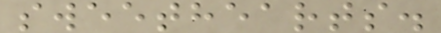sweethearts.
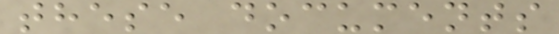these documents
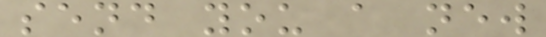send you a new
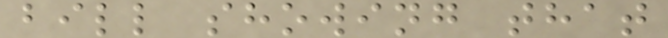bill showing that
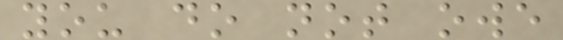you do not owe
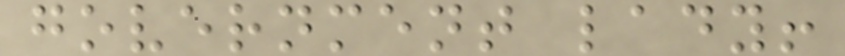government lady!
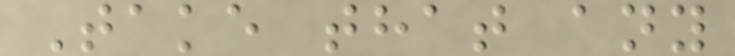Take that any
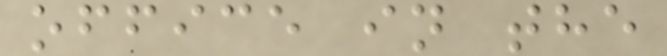office in the
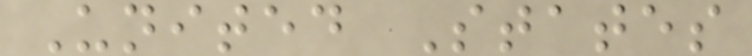United States
